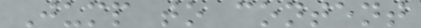Jump to content
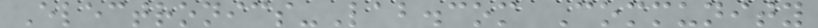Electronics-Lab.com Community
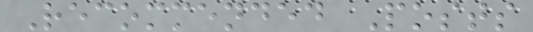Recommended Posts
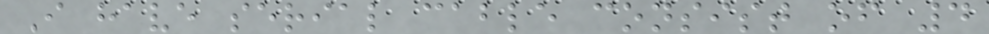I have serial cable consist of 4
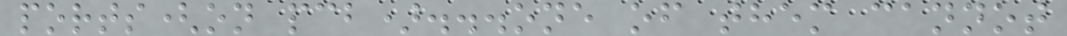ports(on pcb)...one of them cannot
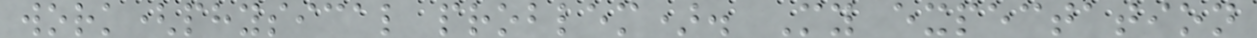work(physical problem). My expectation
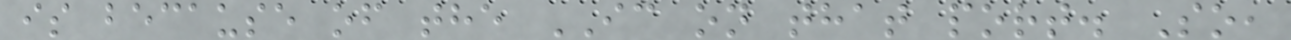is because of the IC on that port. So,
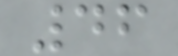46
